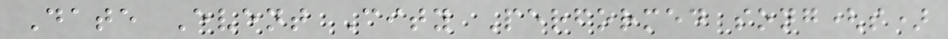Date Event City Performed song(s)
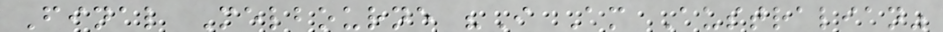Final Melbourne "I Am Australian"
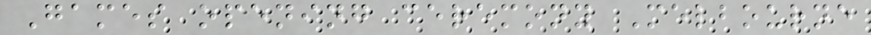Games opening ceremony Melbourne
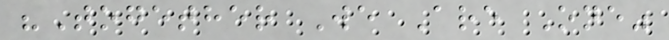"Together We Are One"
